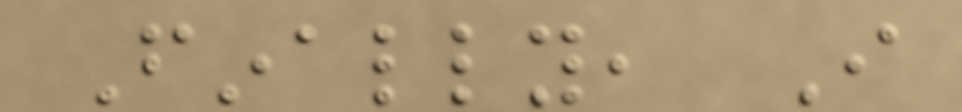Finally, I
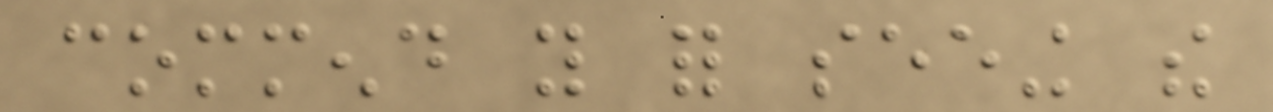commend you for seeing the
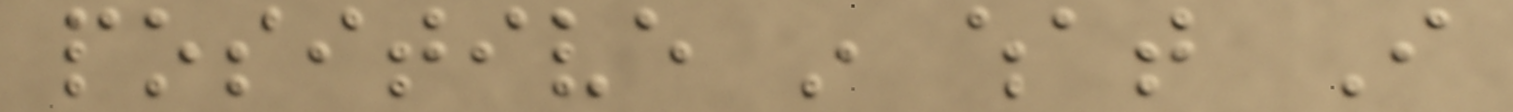positive in what I
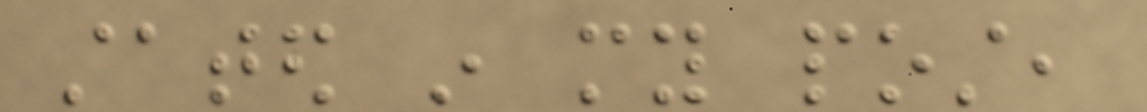stated in my post,
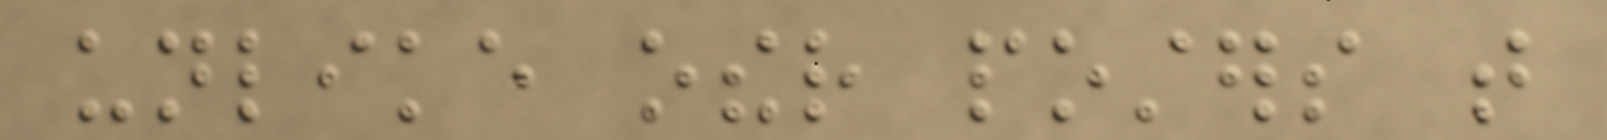unlike other posters that
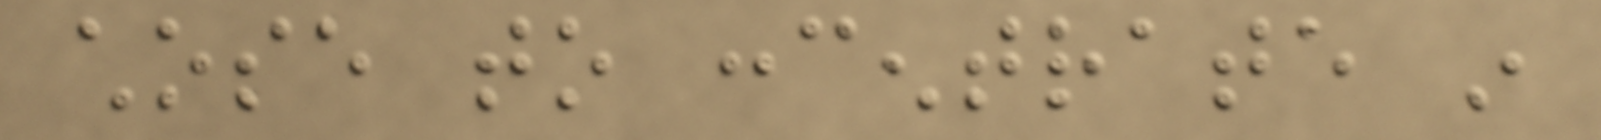chose to concentrate in
